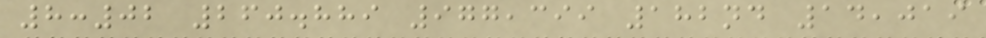8:02 260.889 977,399 182nd 14,019
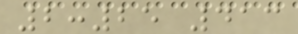2:25 413
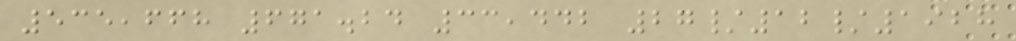535,668 671.24 33,442 27/12/1928
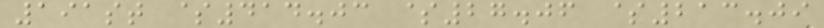191st $414.03 $27.06 $213.09
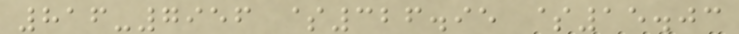816-7956 $326.95 $15.03
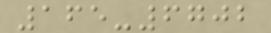165-6702
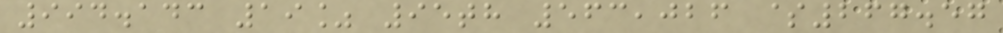994.143 19% 95th 563,026 $267.57
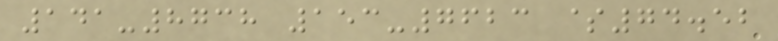141-8738 153-7623 $74.52
